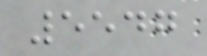5547
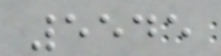5545
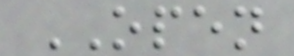OPEN
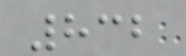832
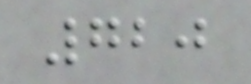720
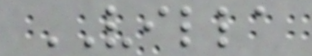VILLA
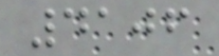4106
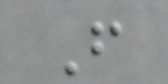F
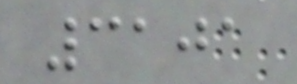3101
